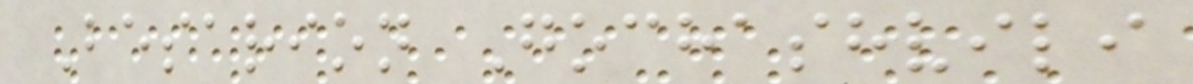Besarion Gochashvili
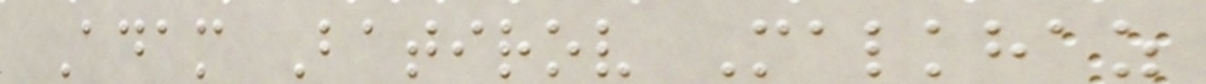Adam Batirov Malkhaz
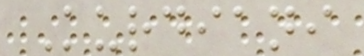Kurdiani
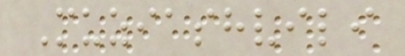Muziashvili
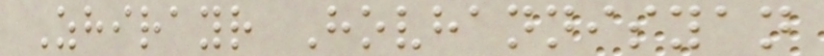Zhirayr Hovhannisyan
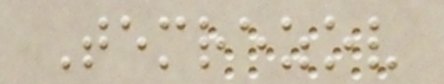Temrezov
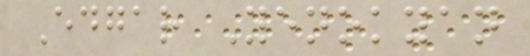Edgar Yenokyan
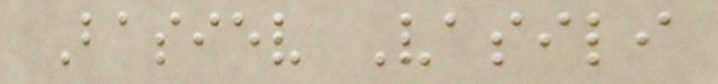Basiev Vasili
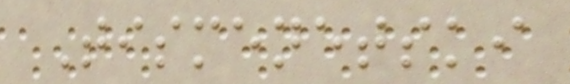Tismenetski
